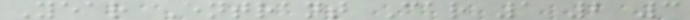Year Entrant Car 1 2 3
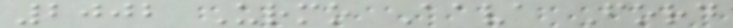2002 Urmo Aava Ford
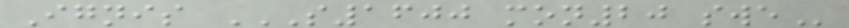Ignis S1600 MON20 SWE
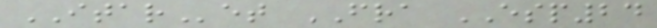ITARet FRA ESP24
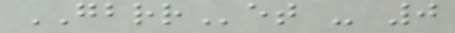GBRRet - 0
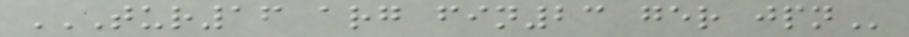TUR16 ARG FIN23 GER JPN
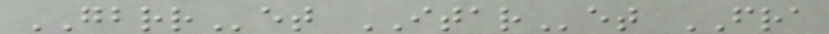GBRRet ITARet FRA
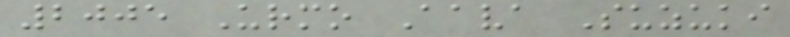2005 Urmo Aava Suzuki
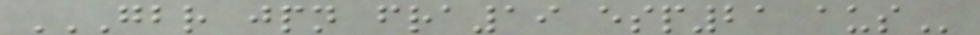GBR JPN FRA19 ESP21 AUS
